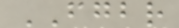FGBR
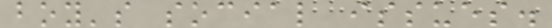boy's social issues.
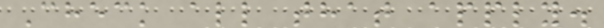Check all that apply.
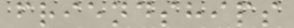friendships
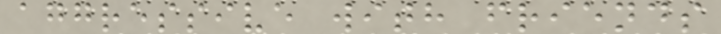aggressive with friends
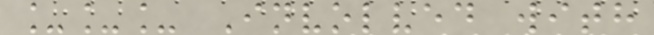___ Involved with
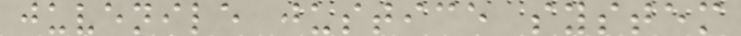juvenile justice system
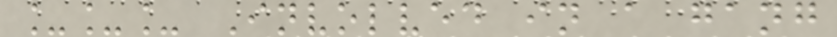___ Involved in a gang
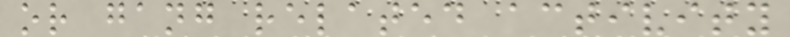or gang related activity
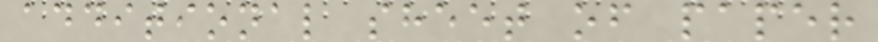additional sheet of paper
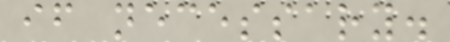if necessary.
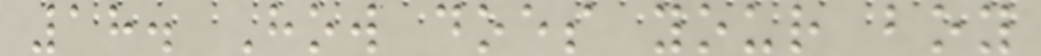18. How does your boy
